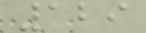129
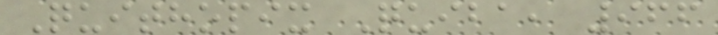Quithopix Quiba, 966
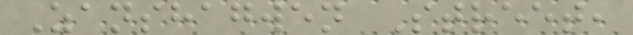Zanshagwen Street,
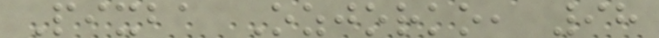Pixba Ozjorko, 98
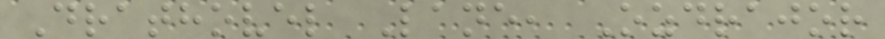Drathovel Lane, Ozdrajor
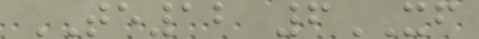TE12 6XF
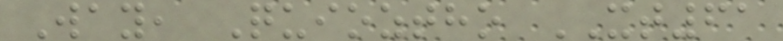Way, Quioztho XT61
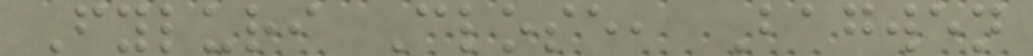Fyluri Close, Bagwen
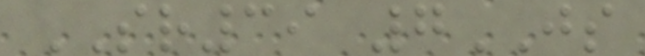SR39 7JS
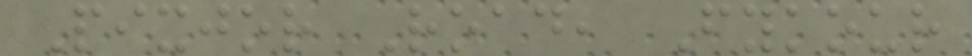Pixjor Road, Fykour
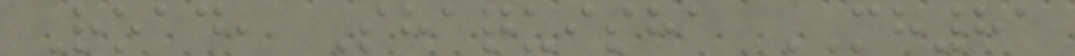Road, Shaquisha MH81
